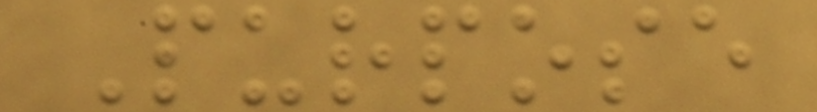Purpose
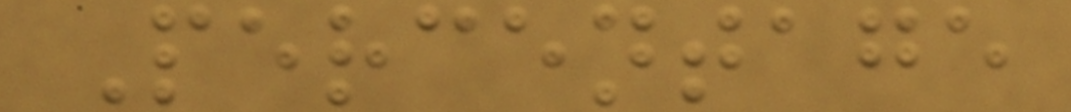Percentage
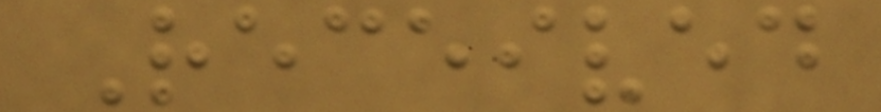Received
